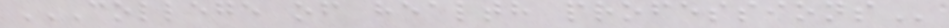COLLEGE OF HEALTH PROFESSIONS
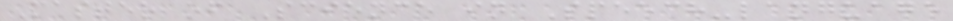Master of Science in Speech-language
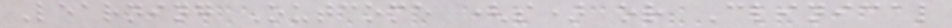Learning Outcome (s) or Clinical
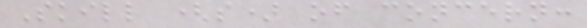Skill (s) of concern:
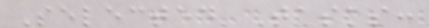Selected Tasks:
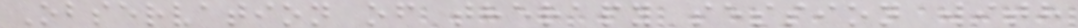Observation of therapy session with
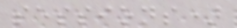sessions)
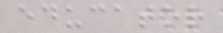educator
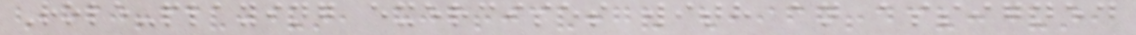Role-playing exercises with an assigned
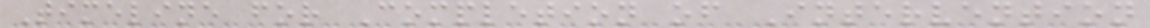Timeline for Completion of Intervention
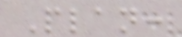Plan:
